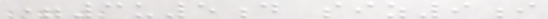=3u5d siz9i
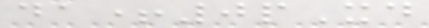da+0pXd
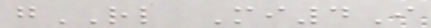gRL Mi4I
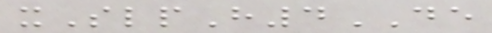xSlpH4DE
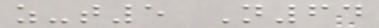z-t5 N64
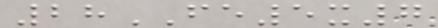28FE5x7
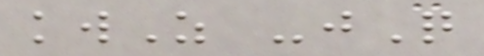kwZ -jQ
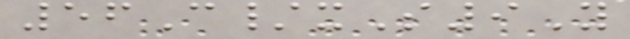56C/xS9Y
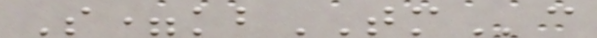S=kbTMc
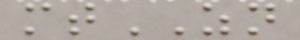mtZN
